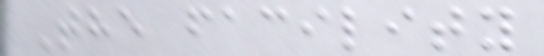The facility
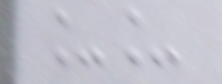__
